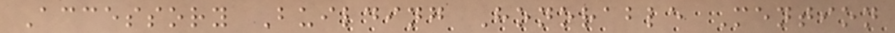Accessory Building Honorable Mention
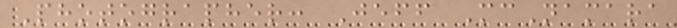Photographer: Jeff McNamara
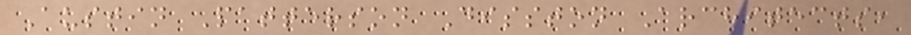Austin Patterson Disston Architects,
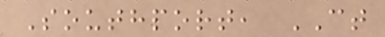Southport, CT
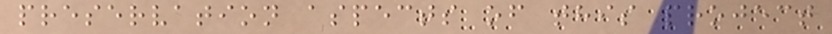preservation aspects of this project
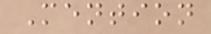Mention
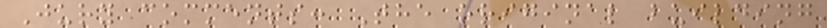Jury comments: The original building
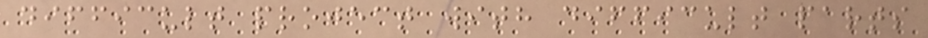difficult project with difficult parts
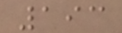193
